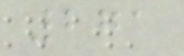271
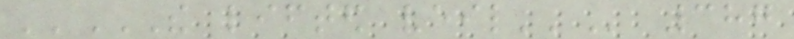''THE LIFTED VEIL'' 387
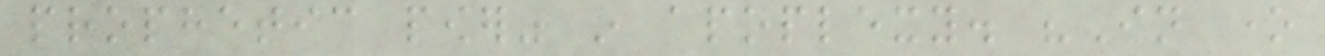prophetic power" in apoplexy. "In one
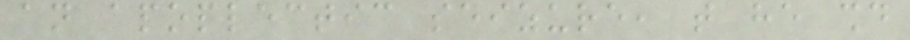an apoplectic seizure, that he should
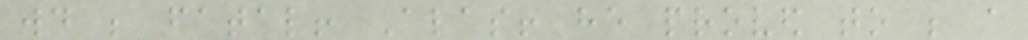would be fatal! Alas! he proved to be a
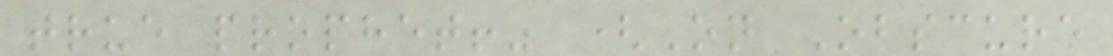true prophet!" (On Obscure
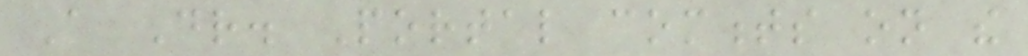A Dr. Portal comments on the
